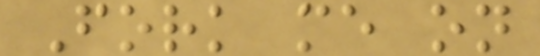Fork me on
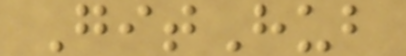GitHub
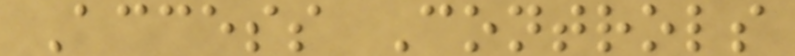Access Controls
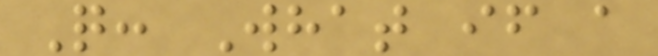Q: What if a
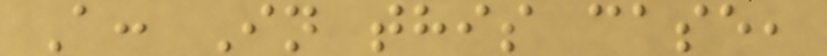A: In this case,
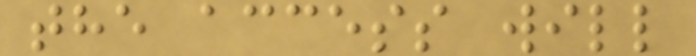the access will
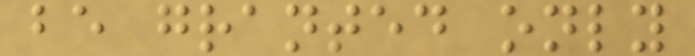be granted only
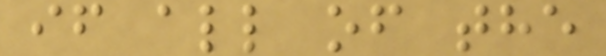if all of the
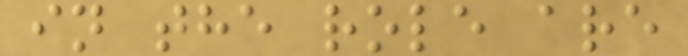in the role are
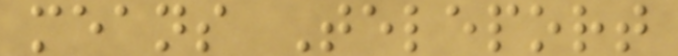means Teleport
